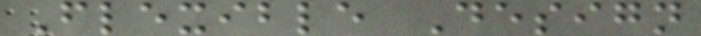Flexible Design
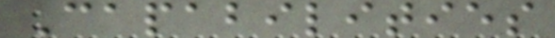Capabilities
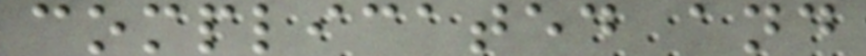complicated and
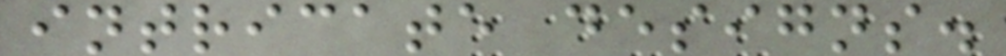intricate designs.
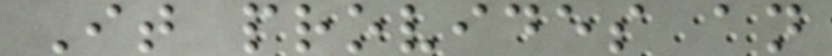It provides an
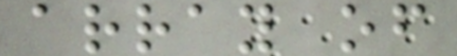array of
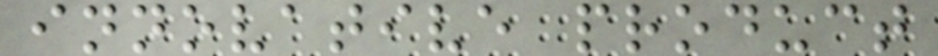innovative product
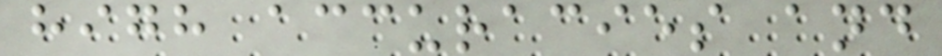high accuracies and
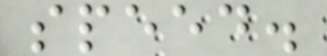speed.
